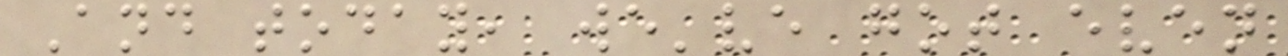And today, we've got even
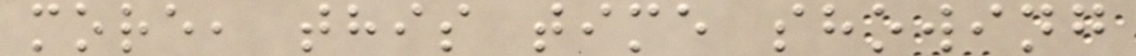more, this time showing
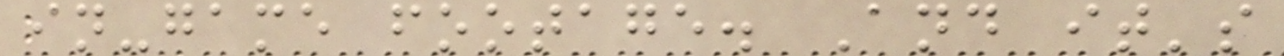in-game footage. And it's
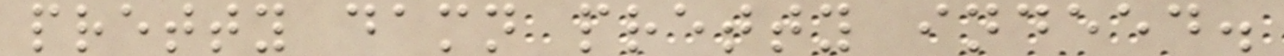pretty damn pretty indeed.
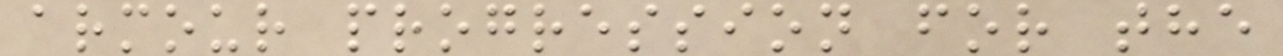armour progression for the
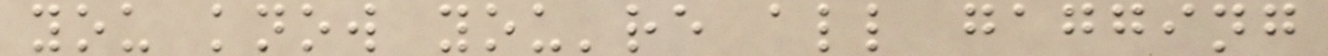you know you're all gagging
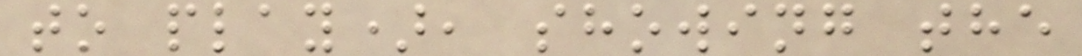to play), showing the
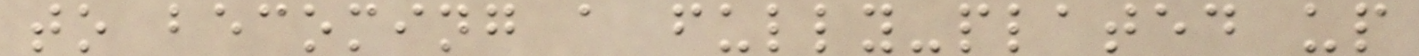to becoming a fully-plated up
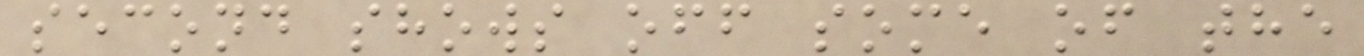second shows off some of the
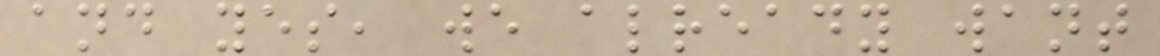and yes, we already want
